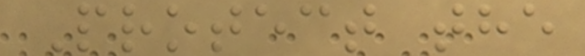Protect the
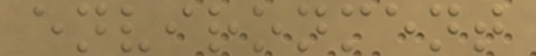environment
